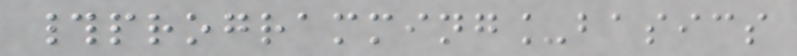#programming_basics
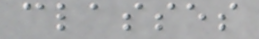classes
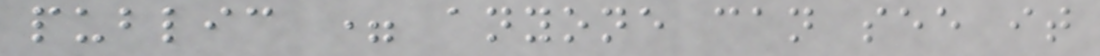public = anyone can see it
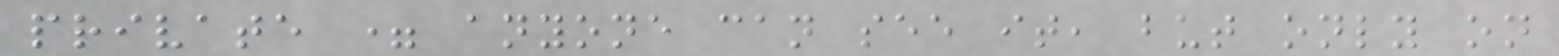private = anyone can see it, but only on
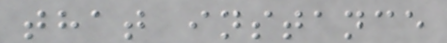that instance
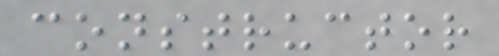constructor
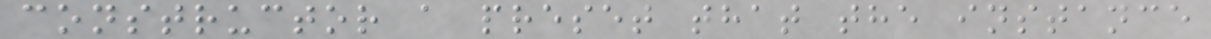constructor a preset that the instance
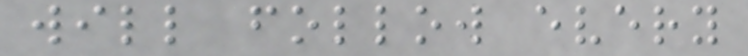will follow every
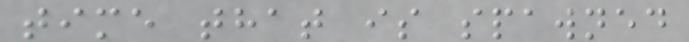time that is spawned
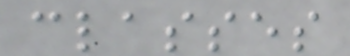classes
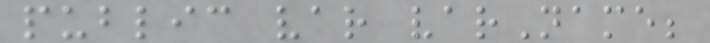public var varName;
